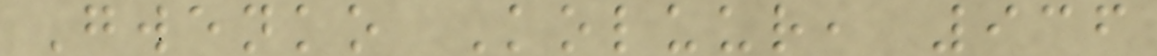Gwenko Koluur, 936
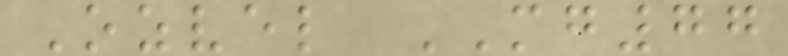Ozvel MG77
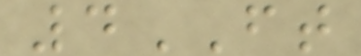4FT
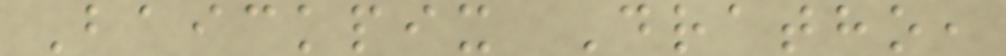Baickpix Dratho,
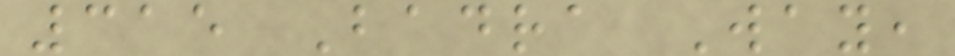315 Badra Way,
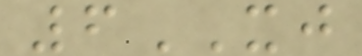6XJ
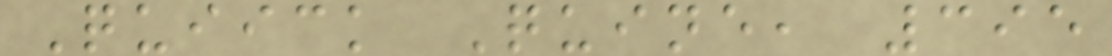Quiick Quine, 395
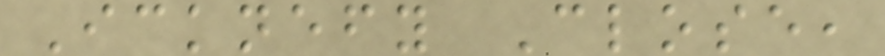Icknefy Close,
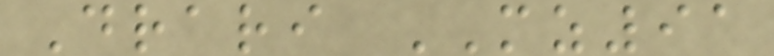Drari MZ91
